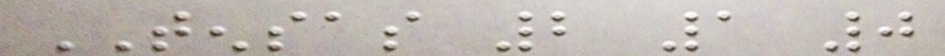TENSAS 2 1 0
